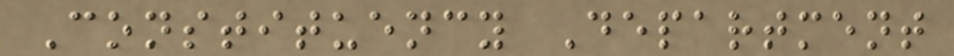Constituency Department
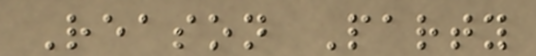Reason Party
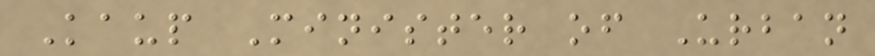Kaup Minister of Urban
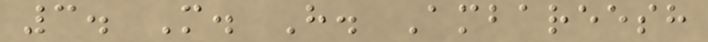3. M. H. Ambareesh
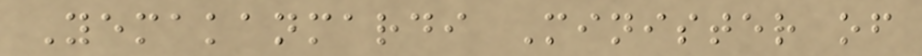Yemakanmardi Minister of
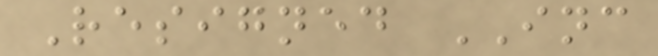Resigned INC
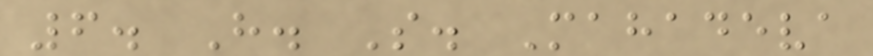6. H. S. Mahadeva
